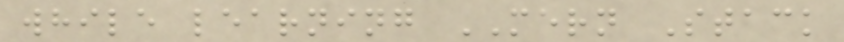while learning MERN Stack
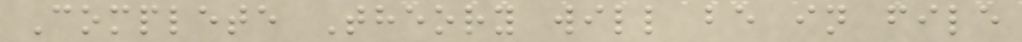Complete Theory will be in file
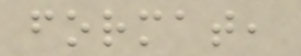format,
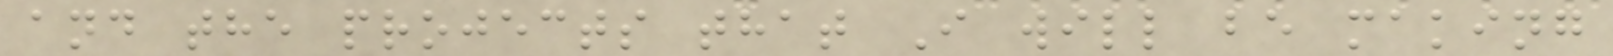and the projects that I will be making
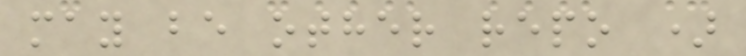may be other repo )
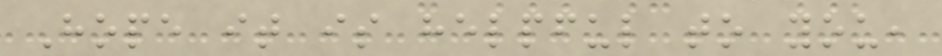Hope it is helpful to you,
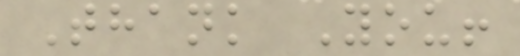Thank You!
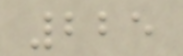225
